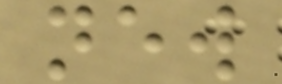new
